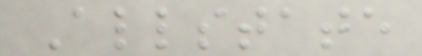Allstate
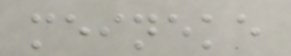meineke
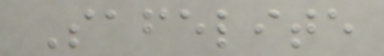Safelite
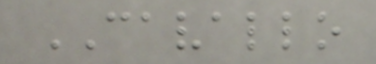CAVALLO
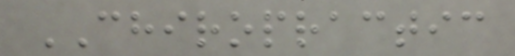CHIROPRACTIC
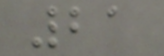21
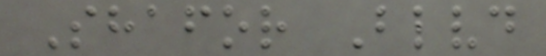Shafor Blvd
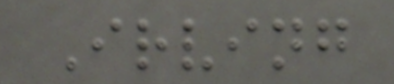Irving
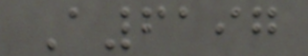A6197
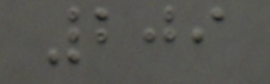209
